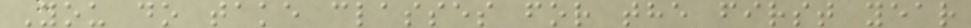You do take classes for the first year
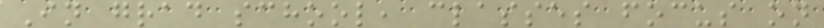In grad school, classes focus on
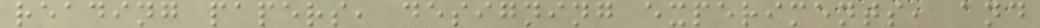reading papers, designing experiments, and
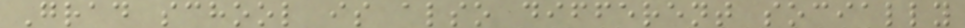Grad school is also different socially
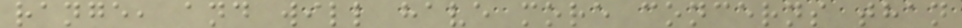range, and will have more concerns than
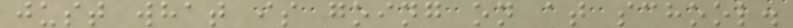just what is going on at school.
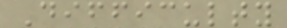Difficulty
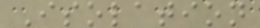Isolation
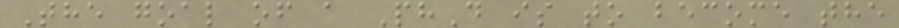The goal of a PhD is to become the
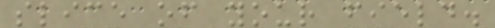slice of your field.
